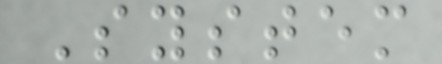System
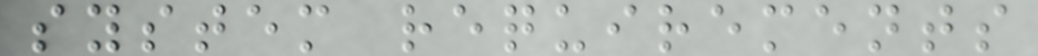system requirements
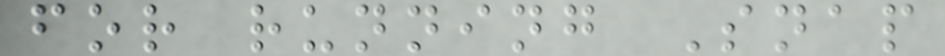for running Snap
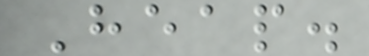Heap.
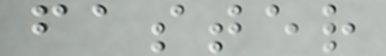faster
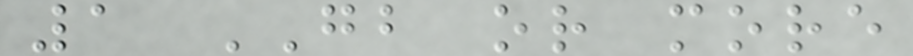1 GB or more
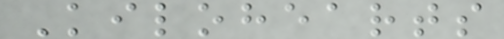Kilohearts
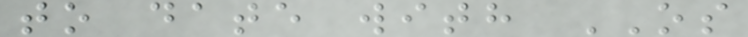to date with OS
